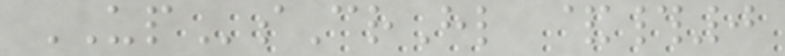UPsCrHl &#0
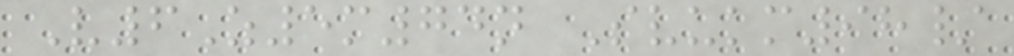V6Z5m74n Svukm98/
